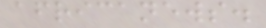africanews.
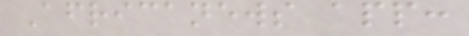Africanews app:
